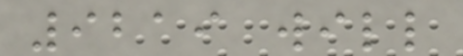9219 will
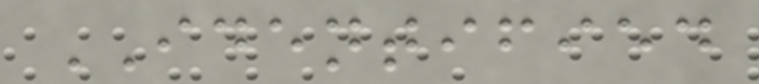IDENTIFIED
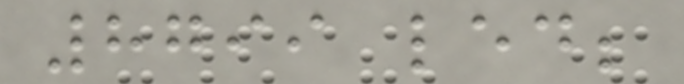8799 led;
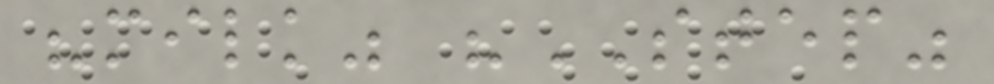"milk" "STEP"
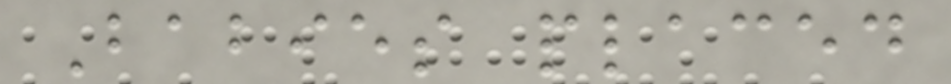Babies placed
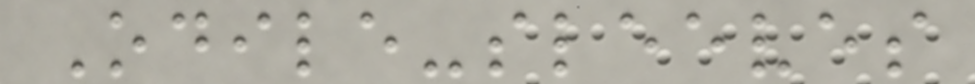Odile-sleeves
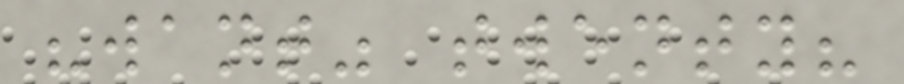"want" twenty?
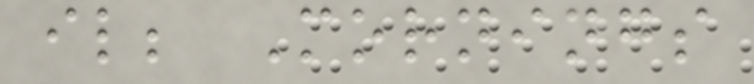il; Mornings
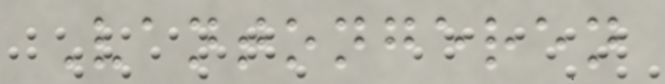Vantongeren
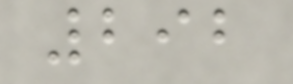292
